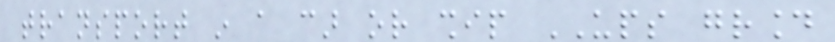transport in a car or ship UPS ground
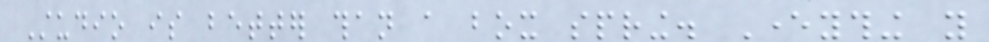Studio is better than a box spring. Everything you
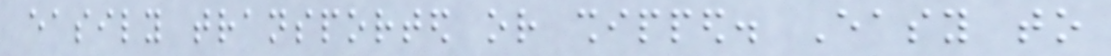easily transported or shipped. Easy to
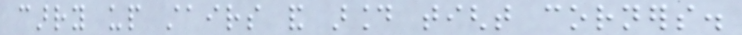carry up stairs and around tight corners.
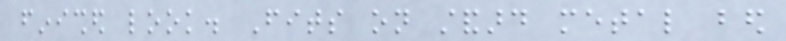finished look. Fits on standard metal bed
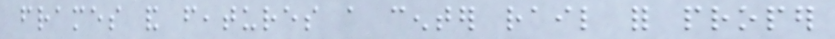frames and features a center rail for proper
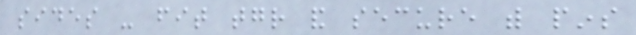sides - fit together and secure with pins
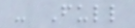- Full
